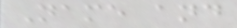Name and
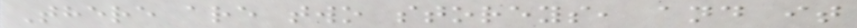There are two storeys, and it
